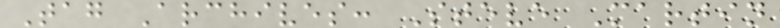Tag Archives: Steve Martin
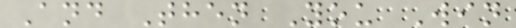And Then You Win
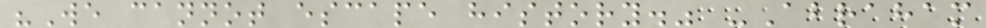"We cannot escape history." -Abraham
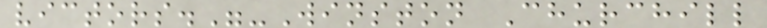victors."-Winston Churchill
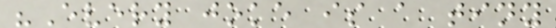"Every joke is a tiny
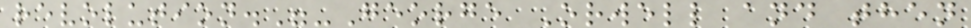revolution."-George Orwell and then
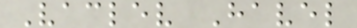Vaclev Havel
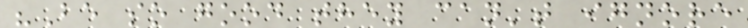"Be so good they can't ignore
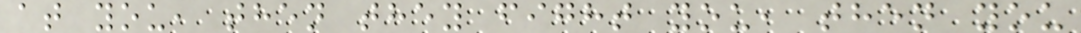at you, then they fight you, then you
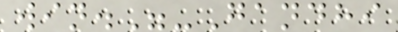win."-Gandhi
